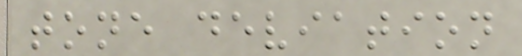tone deviation
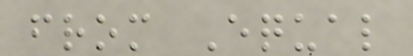from Equal
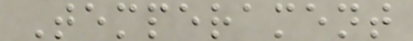Temperament
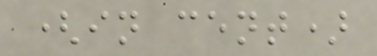(in cent)
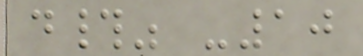d#" -10
